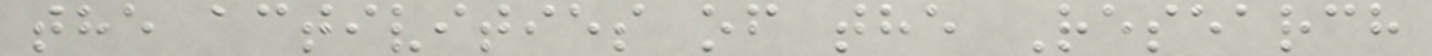the activities of the Research
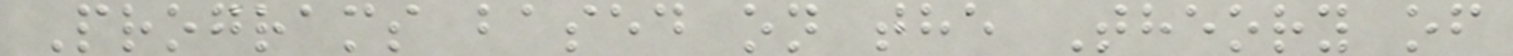Programs based on the Theory of
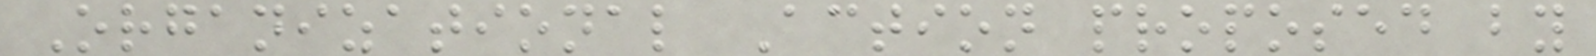Organizational Action proposed by
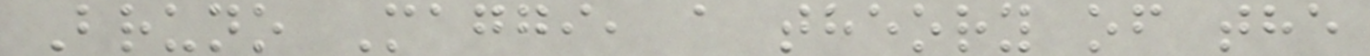Bruno Maggi, a theory of the
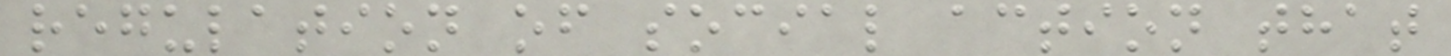regulation of social action that
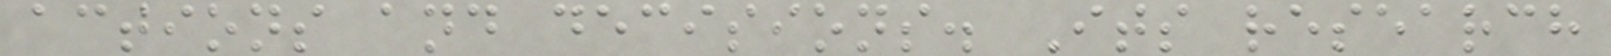actions and decisions. Its research
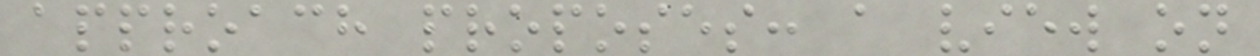approach proposes: a view on
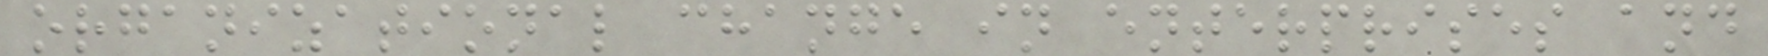organizational change in enterprises and
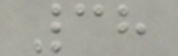38
